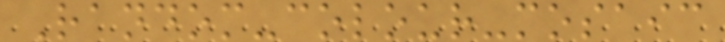Random-colour-mosaic
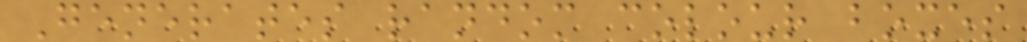Generates random colour boxes
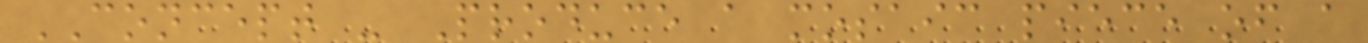CONCEPT - Produce a mosaic piece of a
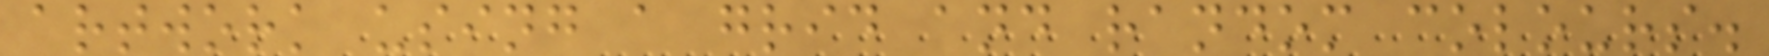artwork using a grid and random colours.
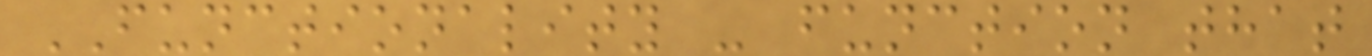FUNCTIONALITY - function that
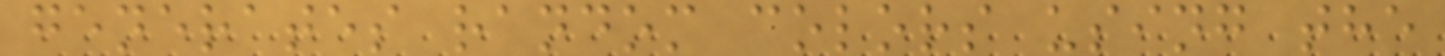generates random colors using the
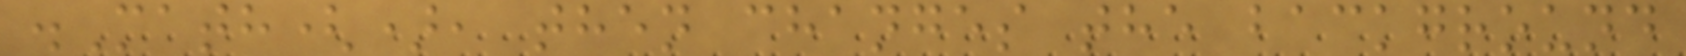.Math(), then changes the background
